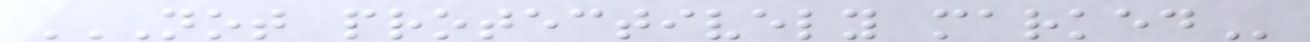NOT PROTECTIVELY MARKED
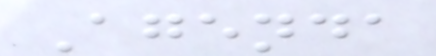Agenda
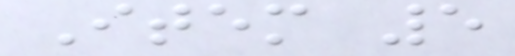Item 5
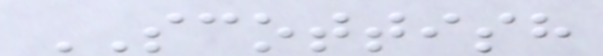SCOTTISH
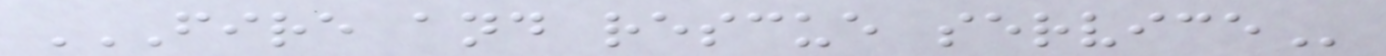FIRE AND RESCUE SERVICE
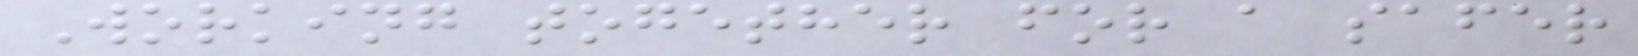Working together for a safer
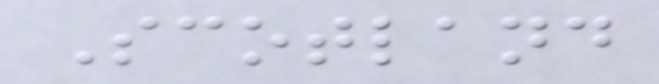Scotland
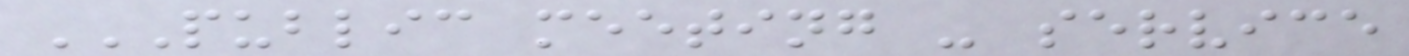PUBLIC MEETING - SERVICE
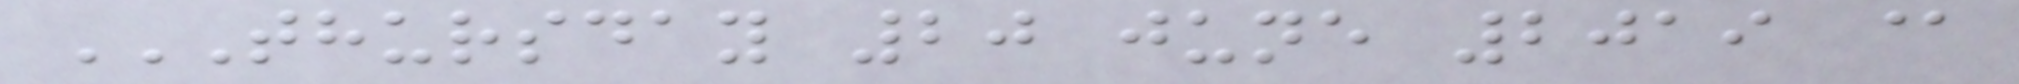THURSDAY 20 JUNE 2019 @
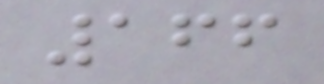166
